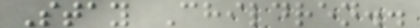Stay Children..
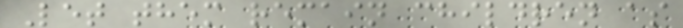Let them remain children as
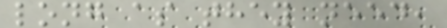long as they need,
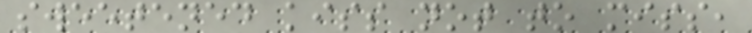sweetened kiss not to miss,
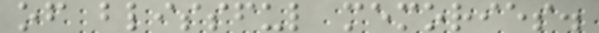of blissful memories.
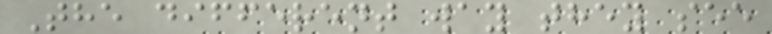The different way they see
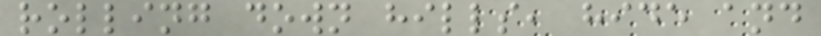rolling down hills, hide and
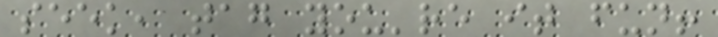seek, tag you're it fun!
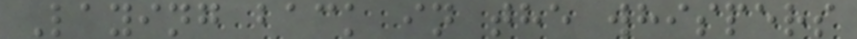Laying back in the whispers
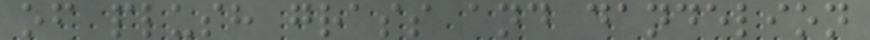of plush grass and dandelion
